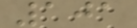101
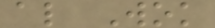al Wok
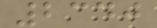2340
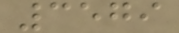3579
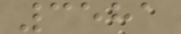3581
